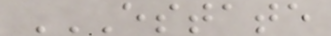ESTATE
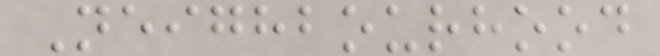Neighbourhood
